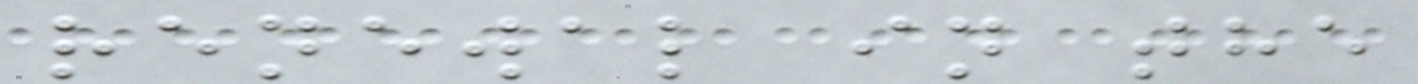renewal in the
